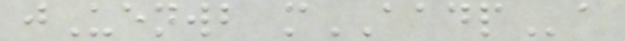jUenwb mAADPa
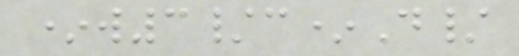*w3/c*D/
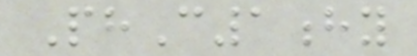PhC1hy
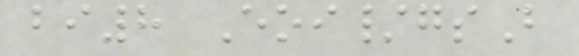bi8 Eoi/gsB
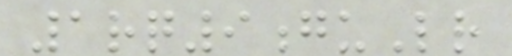1rq9guLr
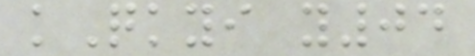kQkyi y04
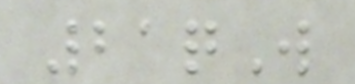21qW
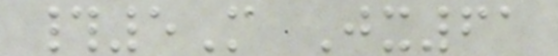#5M Jx61
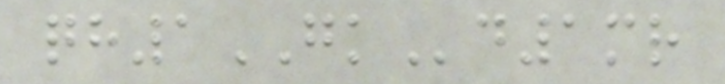qh1GKd1mr
